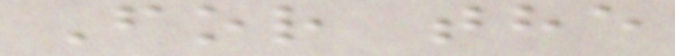For the
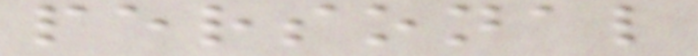personal
